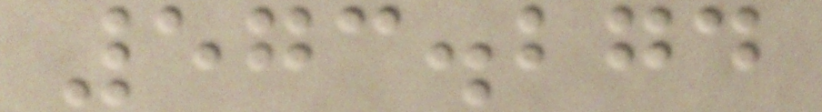573.274
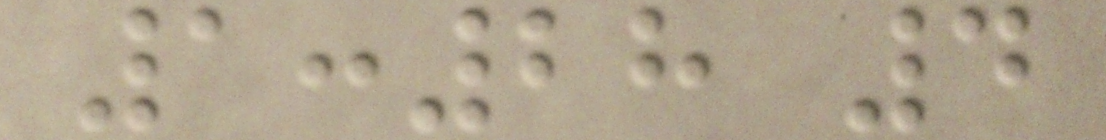1:28 4
